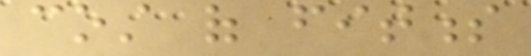cost of fitness
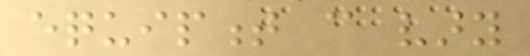equipment can vary
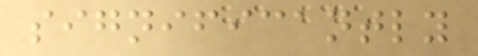significantly
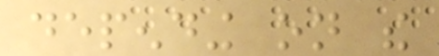depending on the
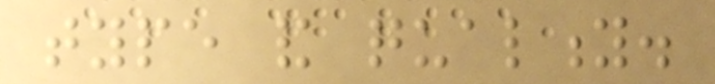type and quality.
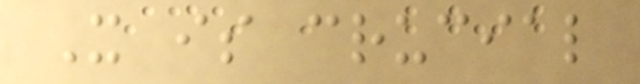It is crucial
